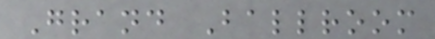Grand Ballroom
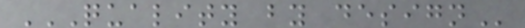QUALITY BY DESIGN
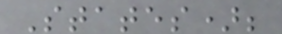States);
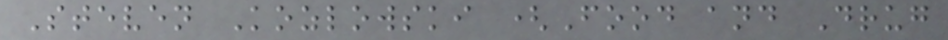Steven Kozlowski (Food and Drug
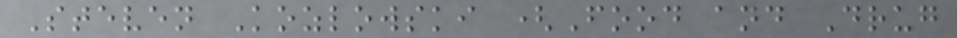Steven Kozlowski (Food and Drug
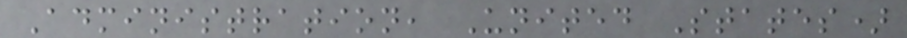Administration, United States)
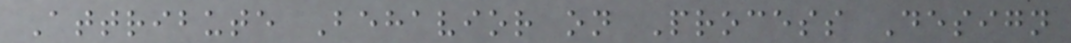Attribute Behavior on Process Design
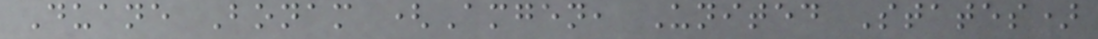Duane Bonam (Amgen, United States)
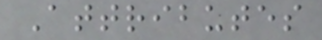Attributes
